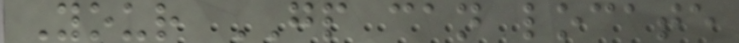Your GP can locate
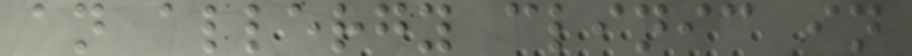an allergy clinic in
